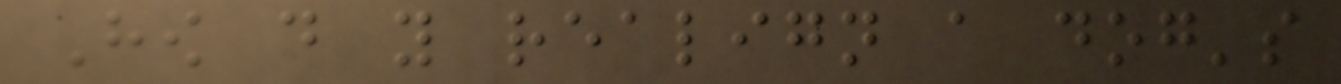How do you realign a dog's
